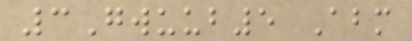3Gwuub5 Abm
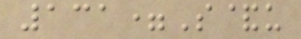131=S&u
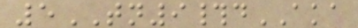5TN9#dAKA
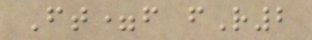Ft=f fR2
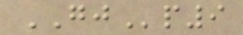GJp9
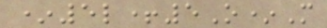*5l+5O*M
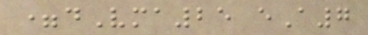=dVma25 eA7
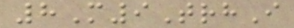8M9TrhI
